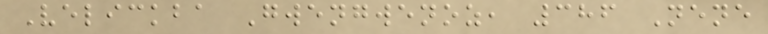Velickba Gwengwenoz, 386 Nene
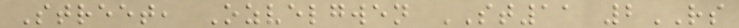Street, Ozvelgwen ST11 2RS
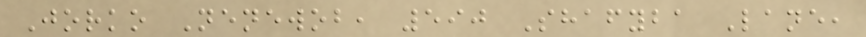Jorko Nenewob, 590 Shafyba Lane,
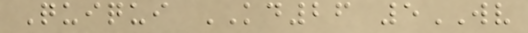Quiqui KD26 5WV
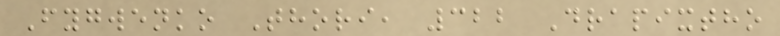Fygwenko Thori, 322 Drapixtho
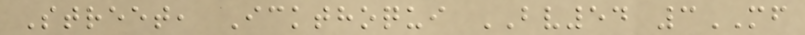Street, Ickthoqui BV54 3MF
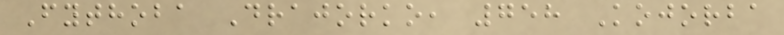Fythoba Drajorko, 758 Kojorba
